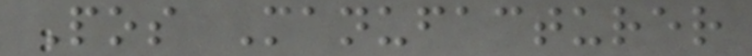Pos Manufacturer
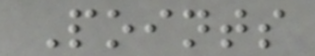Points
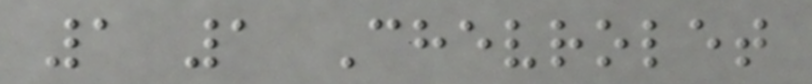1 1 Chevrolet
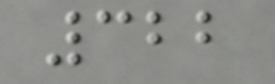322
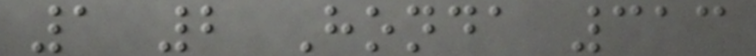1 2 Honda 313
